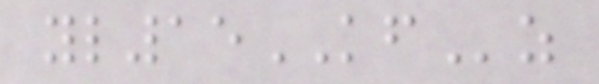yl15KFz
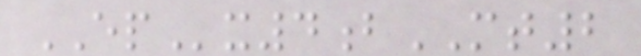EPx4bMT2
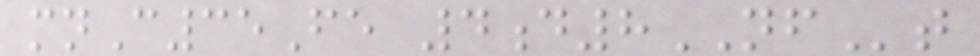mnC35Fe 4d8NFt
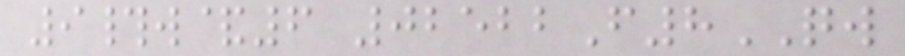9#w&6 02522F8QW
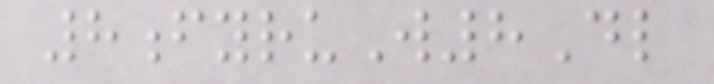8fyruW8Dl
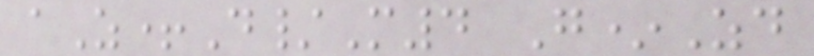aZ+D/M4 G*Zd
